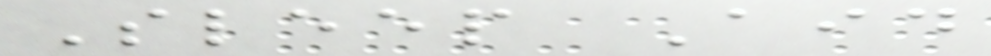Sleep Aid
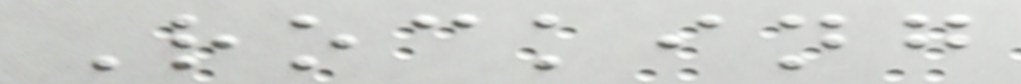Rocking
